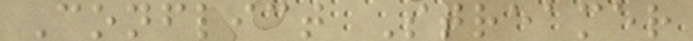Conflict Streamer
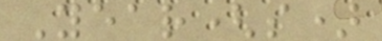Year(s)
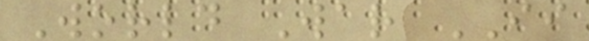World War II
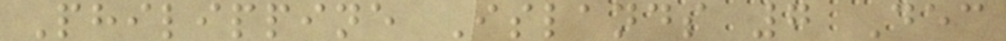Philippine Islands 7 Dec
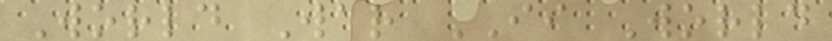World War II World
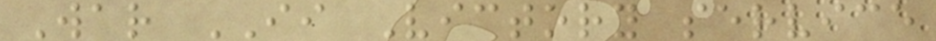War II Victory service
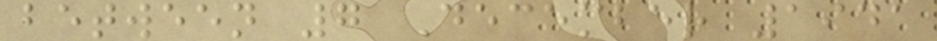between 7 December 1941
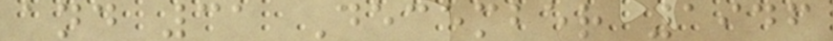and 31 December 1946
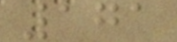171
